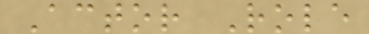Actor Role
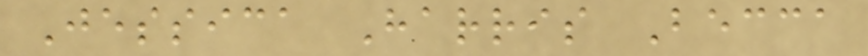Jessica Harris Becca
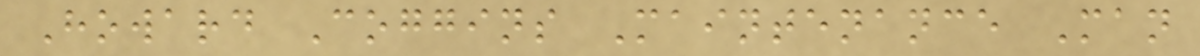Howard Coggins Maintenance Man
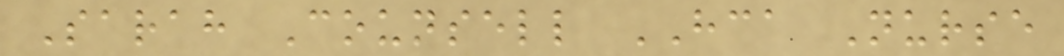Sarah Counsell HCA Nurse
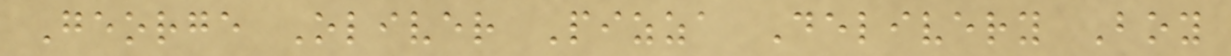George Oliver Pizza Delivery Boy
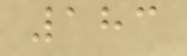183
